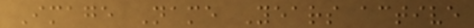Image Name Years active
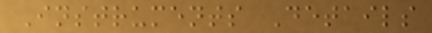Instruments Details
